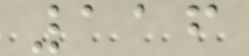116
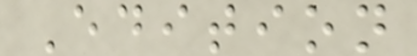Edition
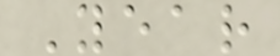Year
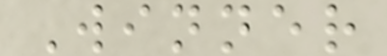Winner
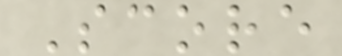Score
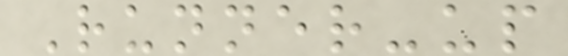Runner-up
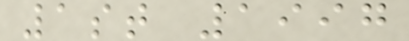1st 1997
